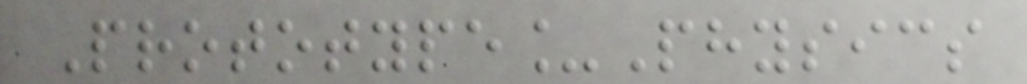Prototype_Physics
